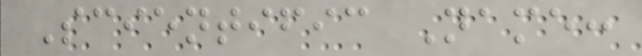Scientific Name:
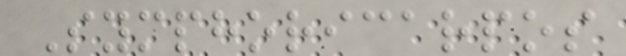Symphoricarpos
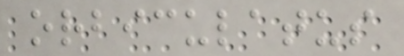orbiculatus
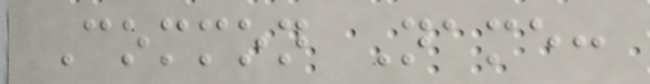Common Name:
